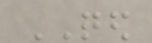QED
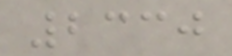2330
